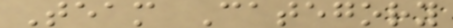Team Category
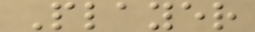Player
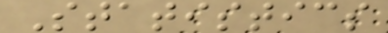Statistics
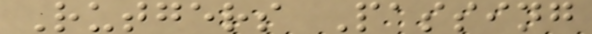Rutgers Passing
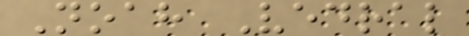Noah Vedral
